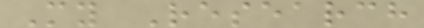My Research
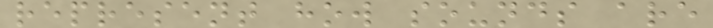represent how sounds are
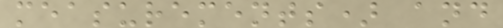measurements) and
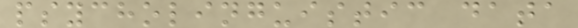psycholinguistic data
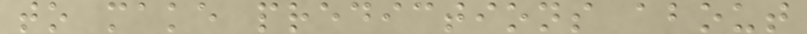to make predictions about
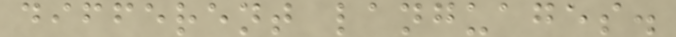different languages.
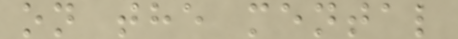on the mental
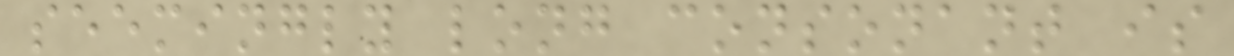seemingly long consonant is
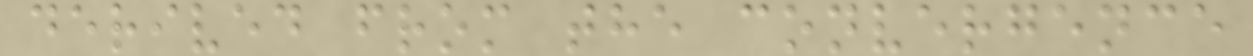derived from the convergence
